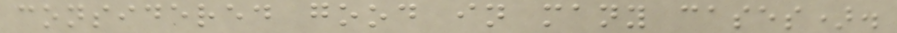considered good in many cases).
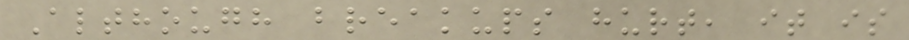Although breakups hurt, it is
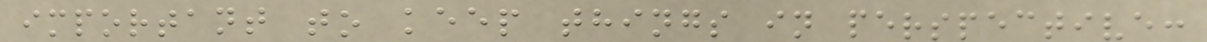important to keep things in perspective:
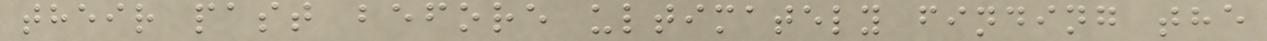their past before ultimately finding the
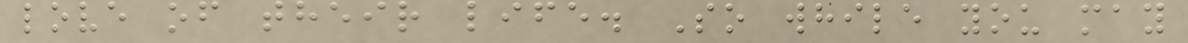love of their life. So while you may
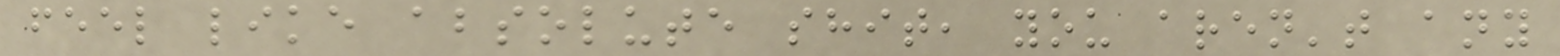feel like absolute shit, you aren't any
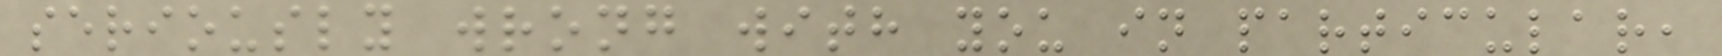seriously wrong with you in particular,
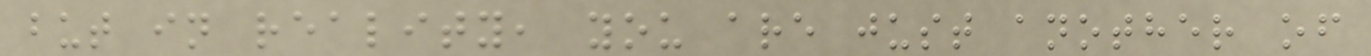but in reality, you are just another of
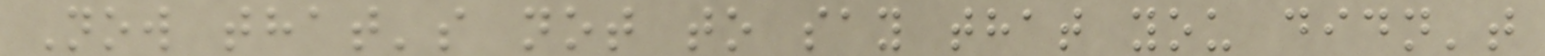Now that's not to say that you didn't
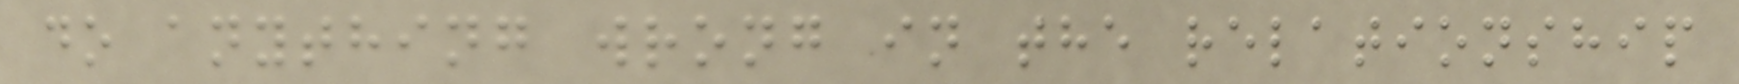do anything wrong in the relationship
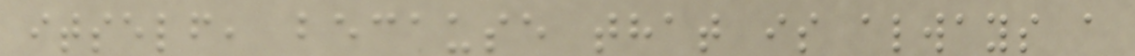itself, because that is always a
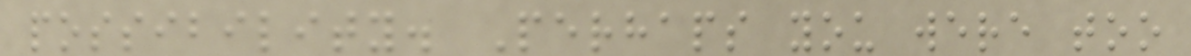possibility. Perhaps you were too
